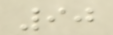90
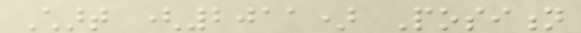Chart (2011) Position
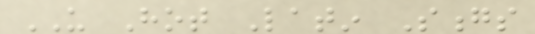US Hot Latin Songs
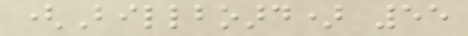(Billboard) 55
